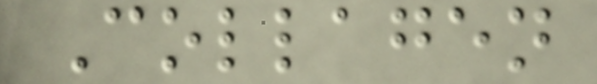Collagen
